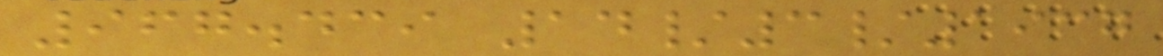967.439 14/3/1937
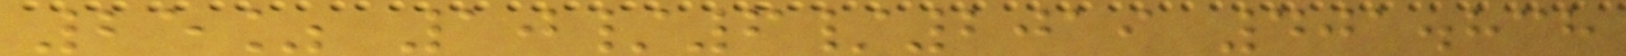25% 10/6/2019 401.838
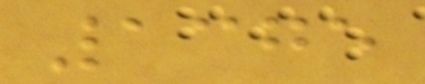1375
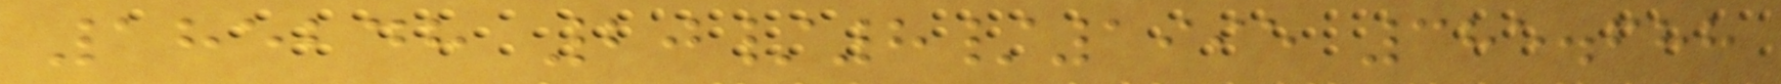185248 20/8/1995 385.688
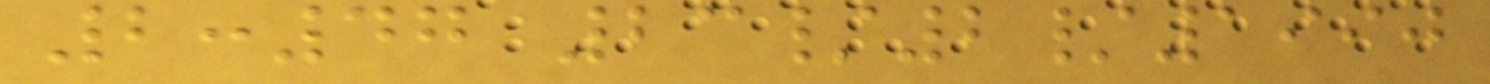2:47 23/2/1990
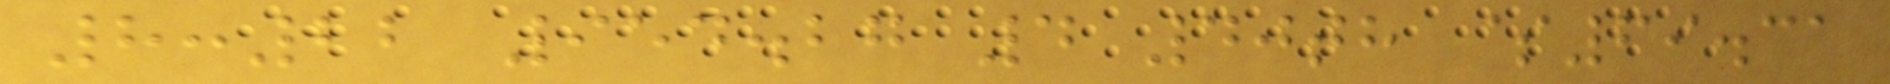8:22 954.27 4 40th $69.31
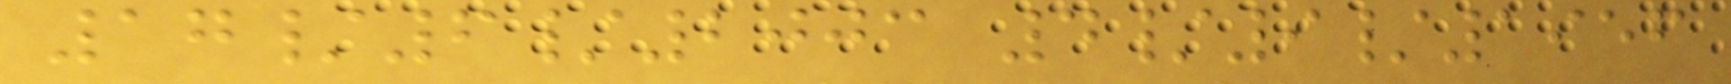17/6/2003 4/9/1956
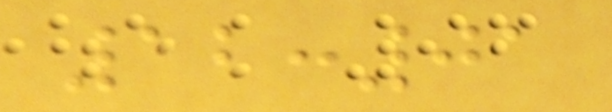12:01
